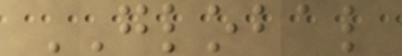GLOBAL
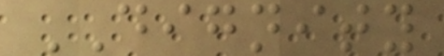DIGNITY
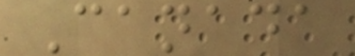Canada
